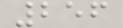256
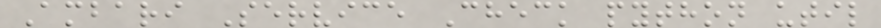Ambari Service Check python util
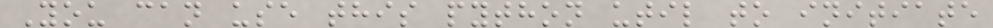You can use this python util to initiate
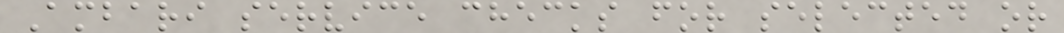Ambari service checks for selected or
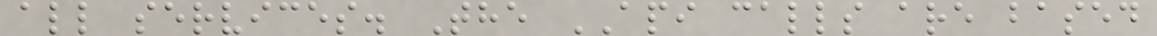all services. The API calls are based
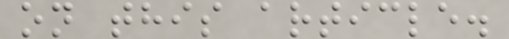on this article.
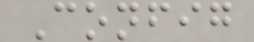Config
